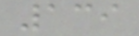139
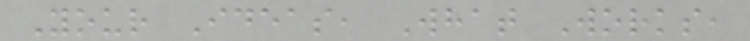Your Ideas, What Works,
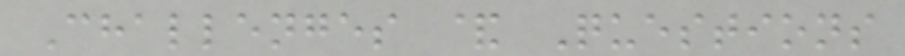Challenges & Questions
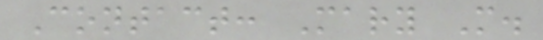Contact: Mary M.
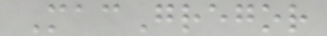MacGregor
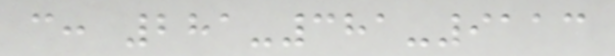c: 281-381-9113
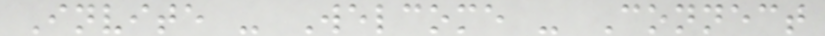Invite - Welcome - Connect
